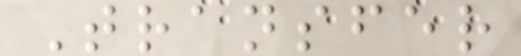Transfer
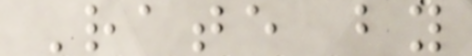Rate by
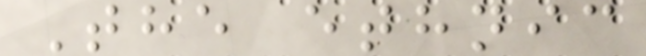The ethnic
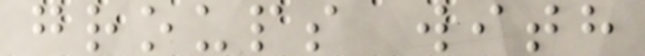groups with
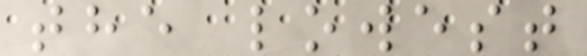the lowest
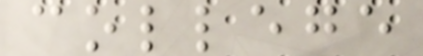college
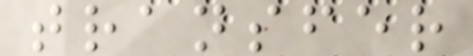transfer
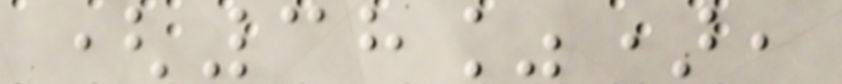(38%),
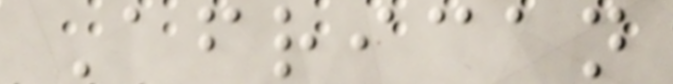African
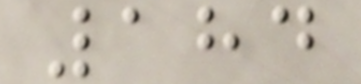184
